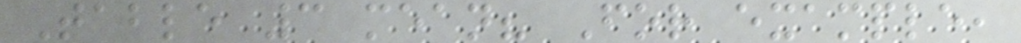Table 3 mean? For example,
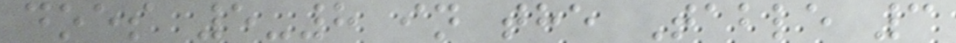does 5-8 in the Table 3
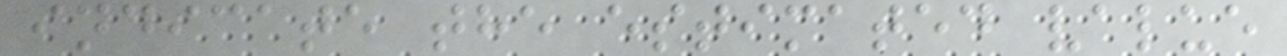indicate the estimated value
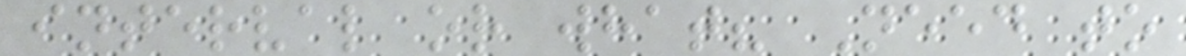interval or what? Need to
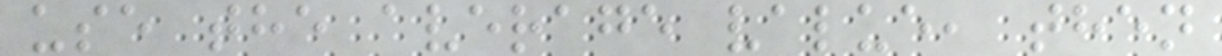use the average value, then
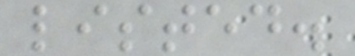listed.
